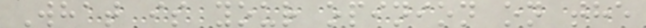What is your opinion on the
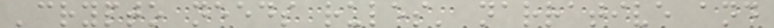'crypto needs rules' narrative and
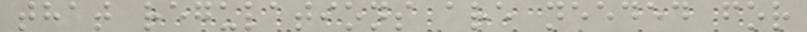that regulations are needed for
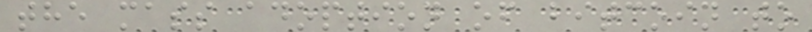the mass adoption of bitcoin to
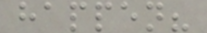happen?
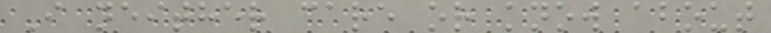I neither care or know about
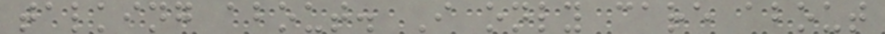talking about. I only care about
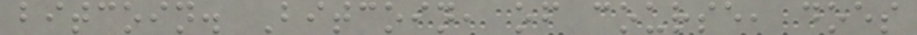bitcoin. Bitcoin, of course, does
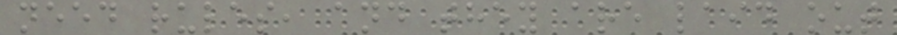need rules, and they are laid out
